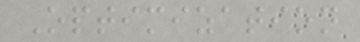Optimization
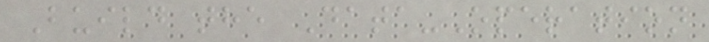Build the Data-Operation
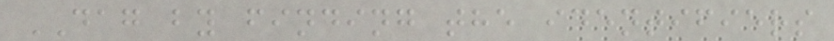DAG by finding the identifiers
